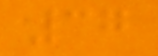37
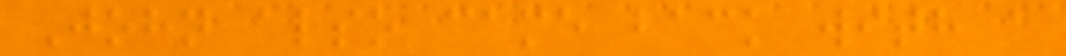John also came back with a
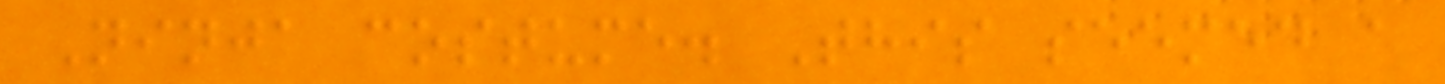Ninja costume. This seemed a
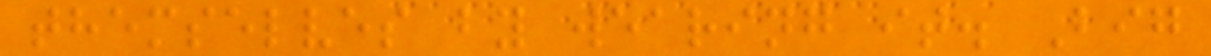themselves by wearing it. Big
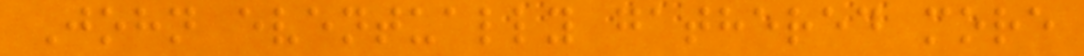John eventually gathered more
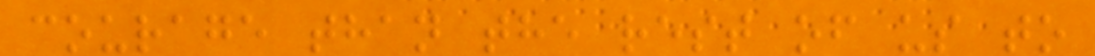courage than the rest of us to
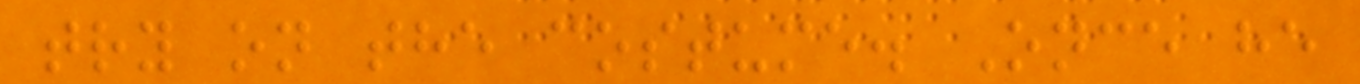try on the costume. Once he
